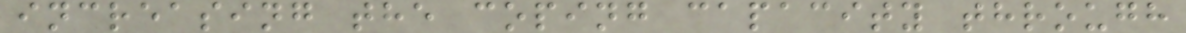increasing the coping capacity through
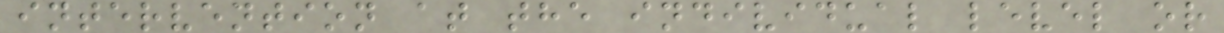intervention at the individual level or
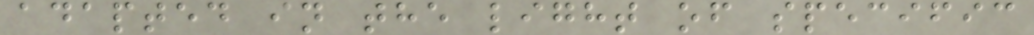adapted in the light of specific
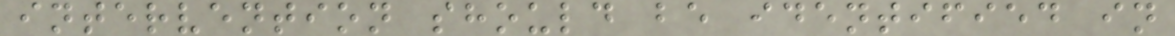intervention should be identified in
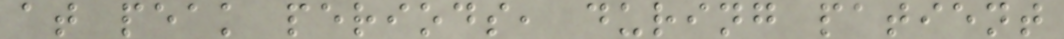at peak periods, during patient
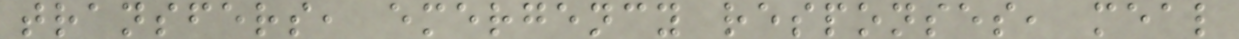transfers, emergency responses, meal
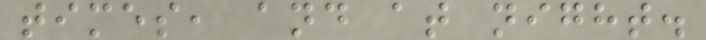times, and at night.
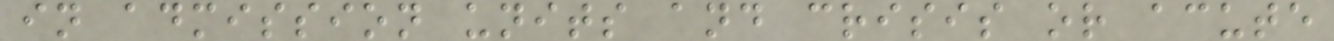in admission units and crisis or acute
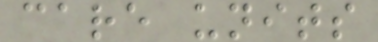care units
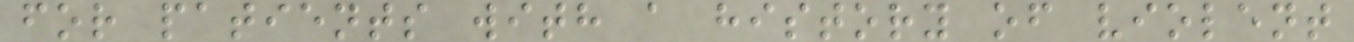for patients with a history of violent
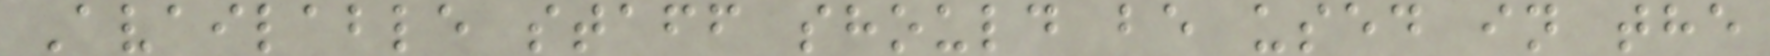Available staff should be used in the
